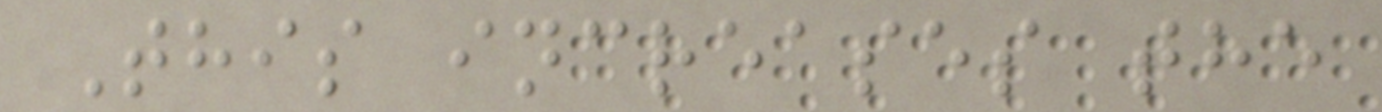This increases the
